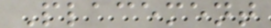Placement
